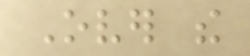Over the
